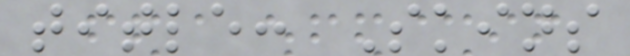title: Skins
